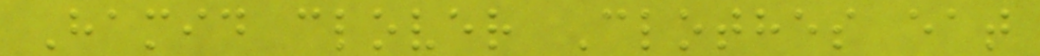Hamid clover Clothes eat
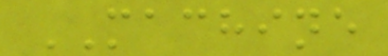MACHINE
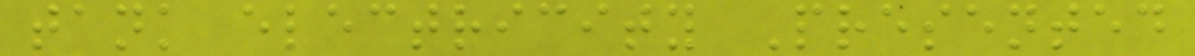tank electricity Presented
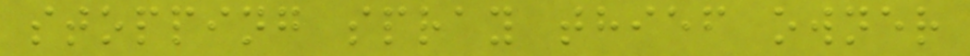stopping spray thief owner
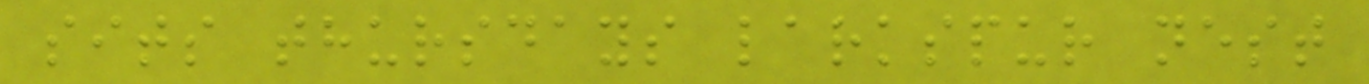sits thursdays larkspur nest
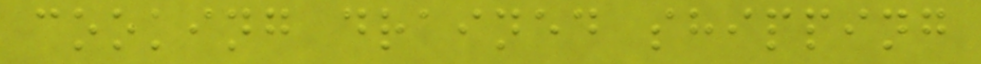cooking drained shipping
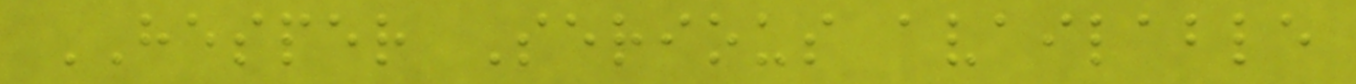HESPER Serious available
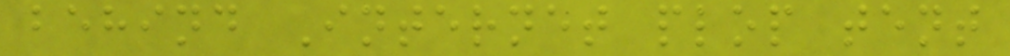behind Internet plop tent
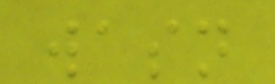wasn
